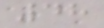48
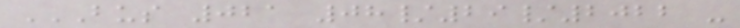BUS 021 08/29/2022 -
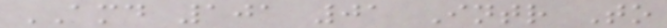AMD 101 01 Intr To
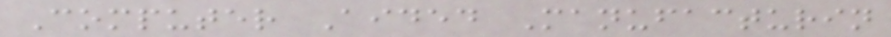Computer Aided Manufacturin
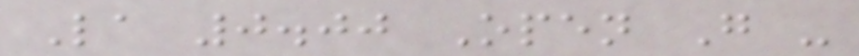La 0.00 Open G -
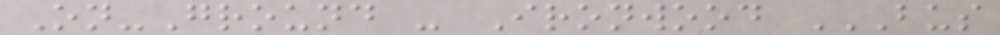On-Ground - Ironwood BUS
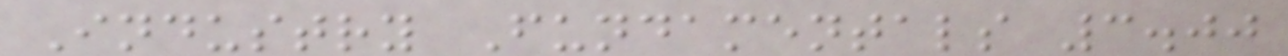Industry Fundamentals 3.00
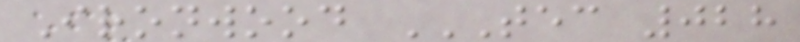Ironwood TEC 028
